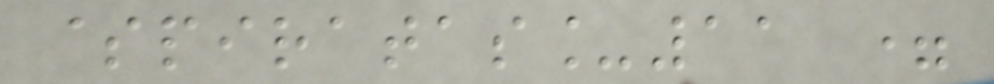$piratas_11 =
